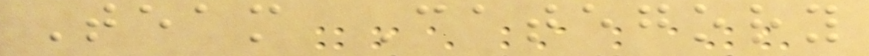Team Category
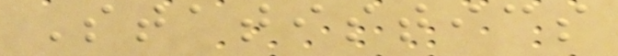Statistics
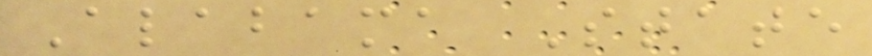Alabama State
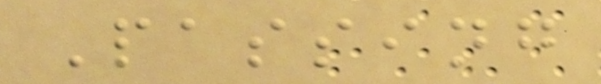Passing
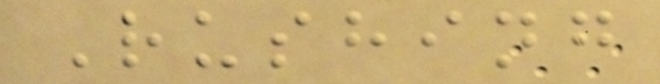Rushing
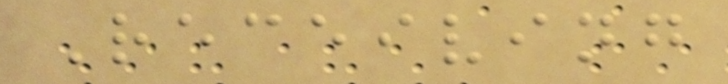Receiving
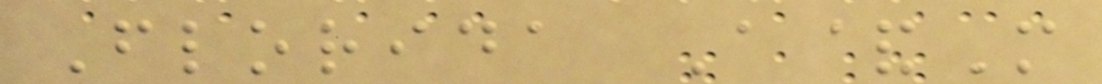Florida A&M
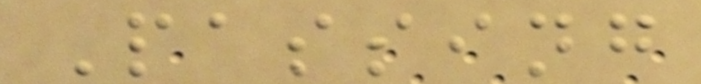Passing
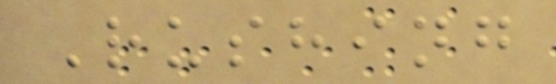Rushing
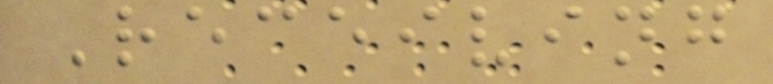Receiving
